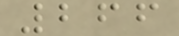266
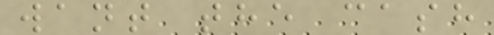want the cash
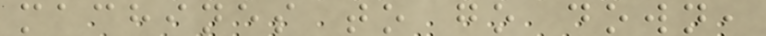machines to go down,
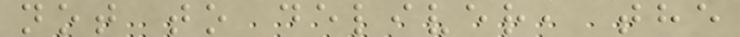not to deliver, the
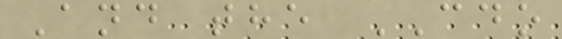And the CDO
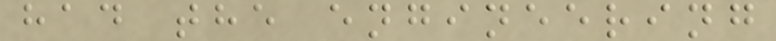had the engineering
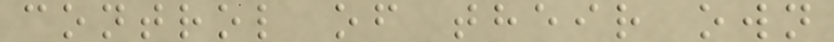control of their own
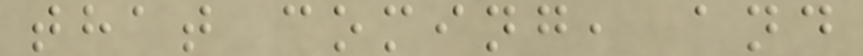that coming, and
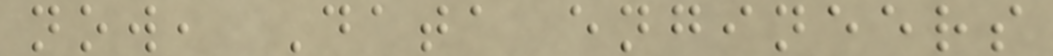now, Data engineers
